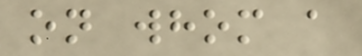on whom a
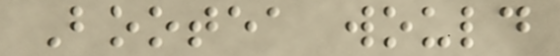Bootea would
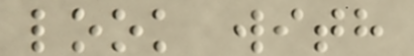look with
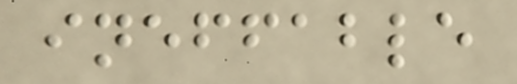ineffable
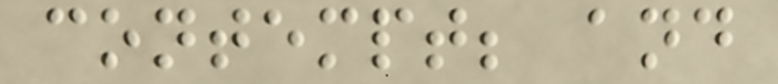contempt; and
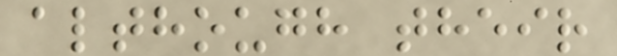although their
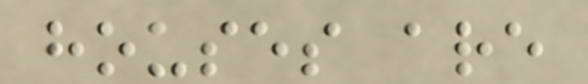houses are
